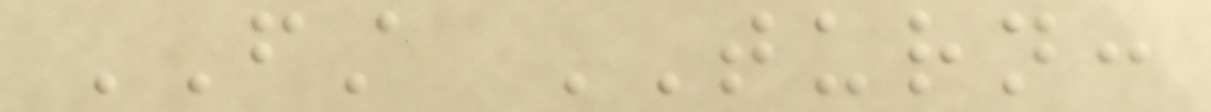FIRST TURN:
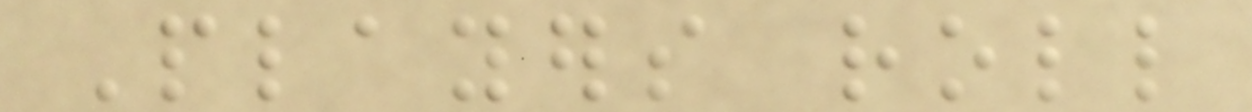Players roll
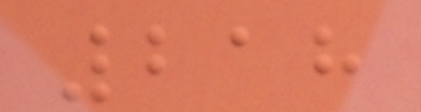218
